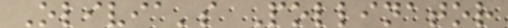Olivia's Pollinator
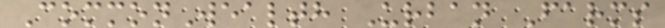CommonWealth Urban Farms
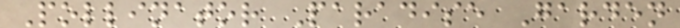Pollinator Paradise Garden
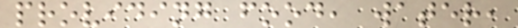providing food, water,
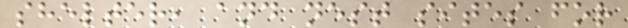shelter, and nest sites for
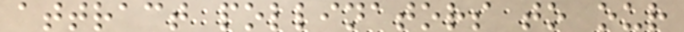attract pollinators to our
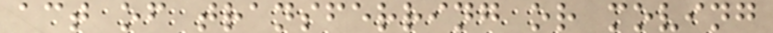act of transferring or moving
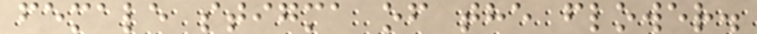female stigma of the flower.
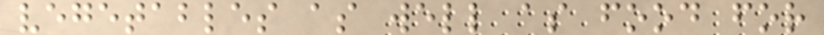vegetables as well as food for
